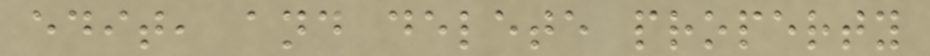edit, and delete property
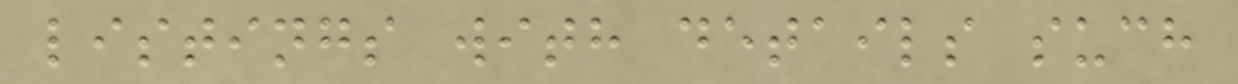listings with details such
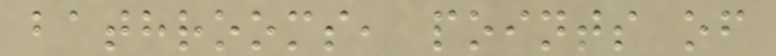bathrooms, points of
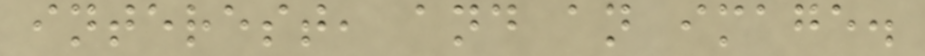interest, and an image.
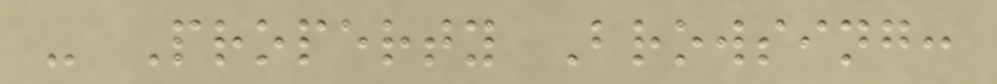- Property Browsing:
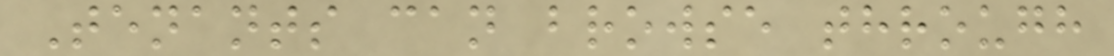Tenants can browse through
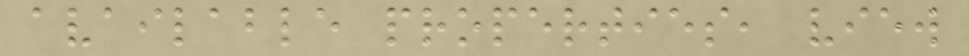available properties, view
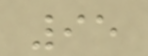95
